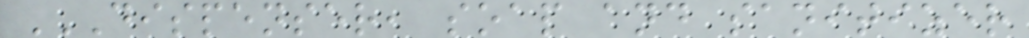DISPENSER, SOAP AND SANITIZER
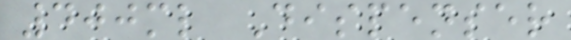400ml Dispenser
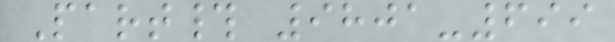Part# 9801-699
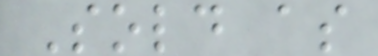Sold as
